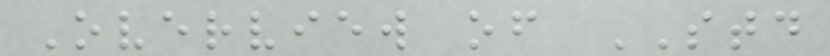Overview of STD
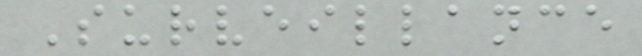Surveillance
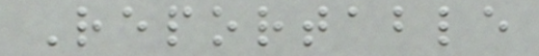Reportable
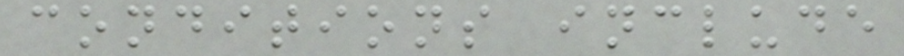conditions include
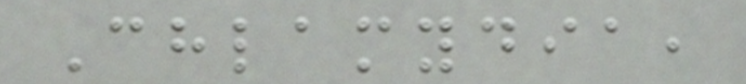Chlamydia,
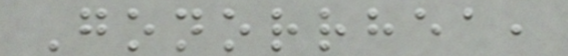Gonorrhea,
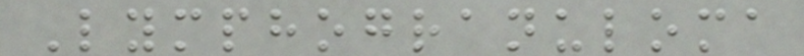Lymphogranuloma
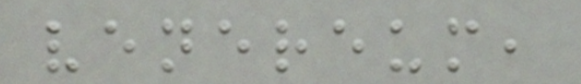venereum,
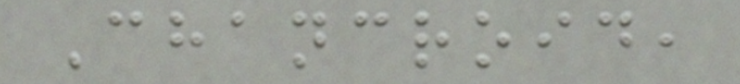Chancroid,
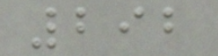292
